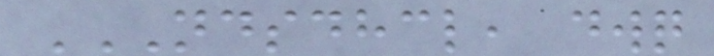NDSDHCL, DWQ
